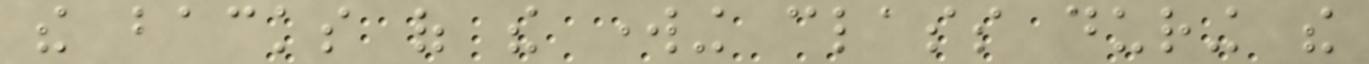the backs of the working class during the
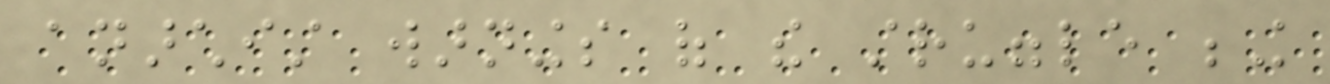anarchist warnings of the struggle being
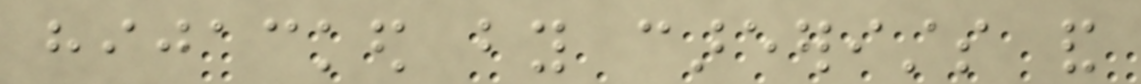hijacked by careerists and
